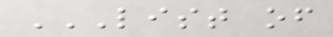LIST OF
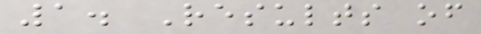1. Results of
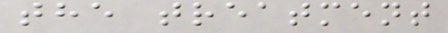the treatment
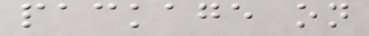package on
